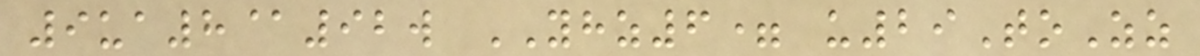9ua8@92w YHZ6= u29ToZz
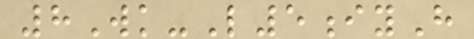8Wk-L5iyH
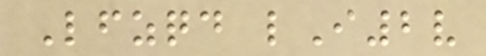Lfzqd lI2v
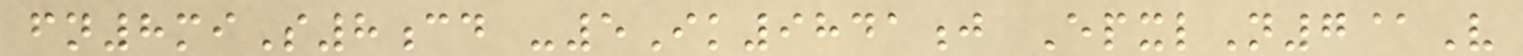fn8miS8cd -5Ik9841j EpxlN7@V
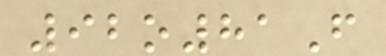92o81F
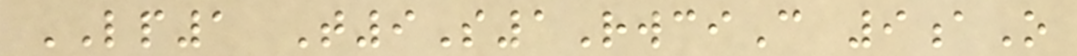LP1 T9S1RwciC 9aO
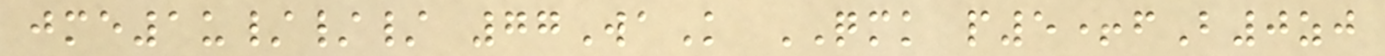jme1u/// 77WaK QMK p5+fB0zj
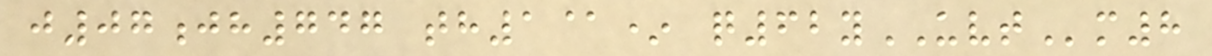j07jh747 th1@* q62yUVTm8
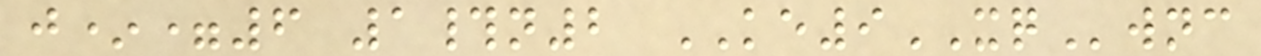j*=6 1#n2 KE9XQwnc
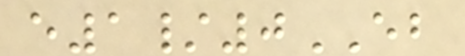e1/0EB
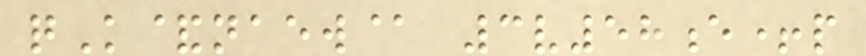qK&naew@ 3v58e+p
